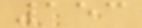153
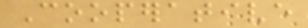Cooperative
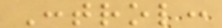Control:
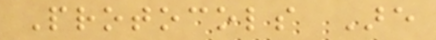Protocols Are
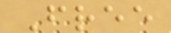Free
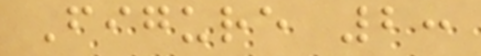Figure 2:
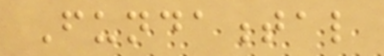Fundamental
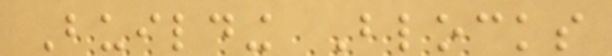Building Blocks
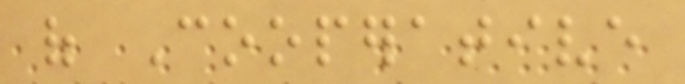of Cooperative
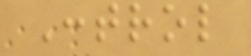Control
